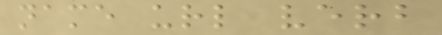name url verb
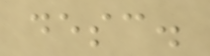desc.
